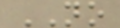NO
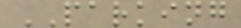PARKING
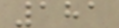181
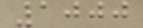1000
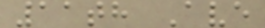11th Ave
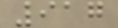917
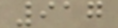917
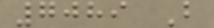7089 B
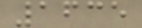1635
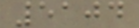5104
